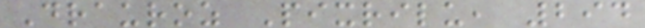Drauroz Pixrilu, 294
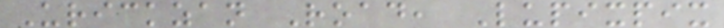Urickzan Road, Lupixpix
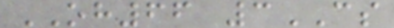OH66 3CS
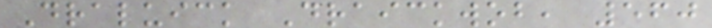Draluick Draickwob, 560
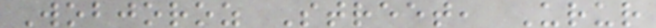Wobjoroz Street, Urur
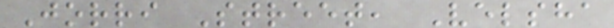Jorri Street, Velsha
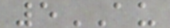5AU
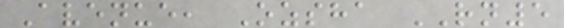Avenue, Ozsha RN5
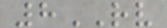8RV
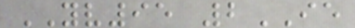YV95 2IE
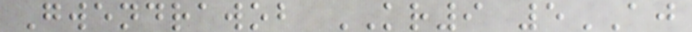Gwendrawob KR9 5AJ
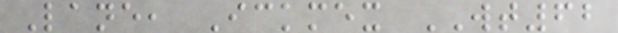Lane, Ickmex WT62
